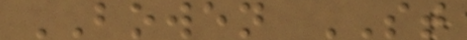BOWEN ST
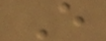E
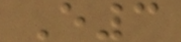E3
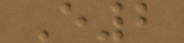E2
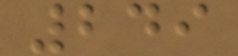249
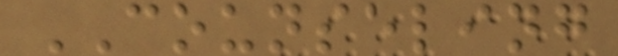COUNSELING
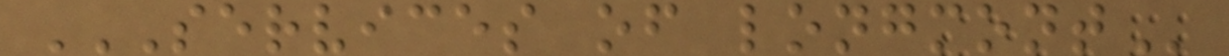SERVICES OF LONGMONT
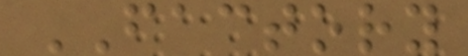FACTORY
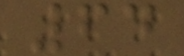64
